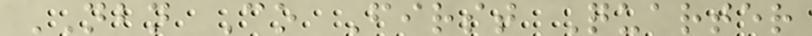NBN Co First Quarter
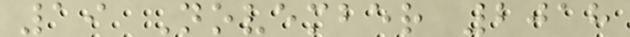19 November 2018
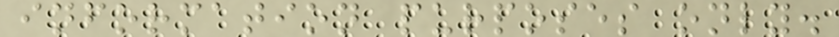information purposes only.
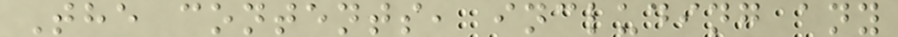The contents, including any
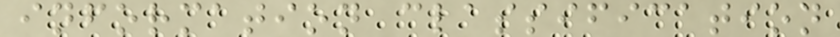information classification
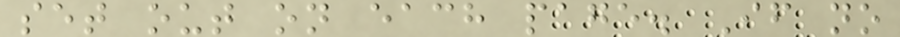set out on each page. If no
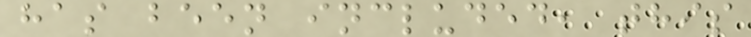has been included, this
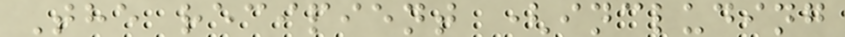The recipient (including
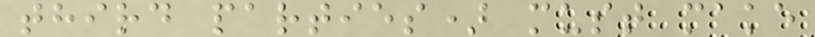third parties) must make
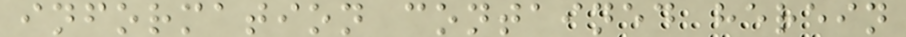information contained herein
